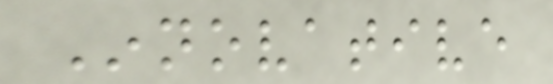Innovative
